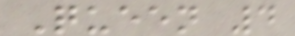Queen 4
